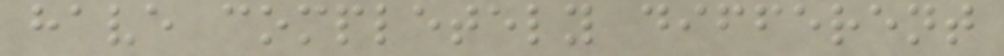have completely different
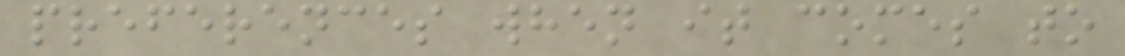preferences when it comes to
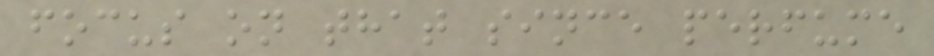focus on that since perfume
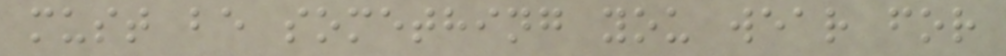must be something you wear for
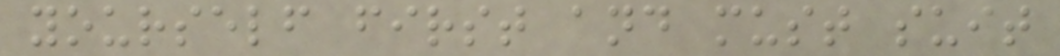yourself first and must suit
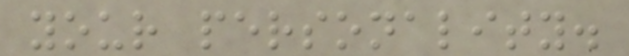your personality.
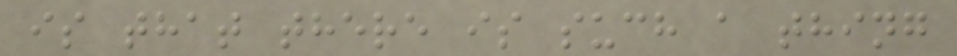is that there is such a thing
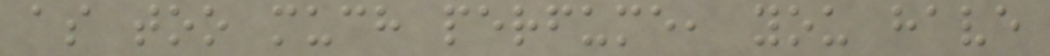as too much perfume, you have
